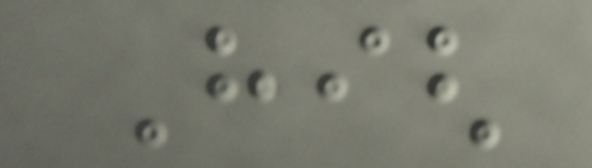High
